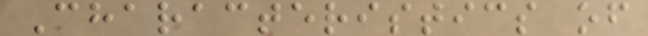Characteristics of
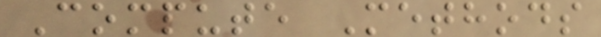Compute Methods
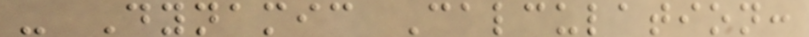- Dynamic Calculation:
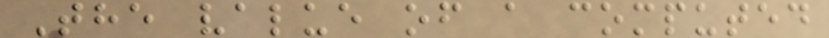The value of a computed
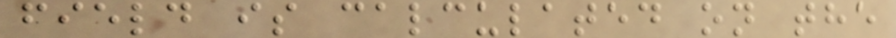field is calculated on the
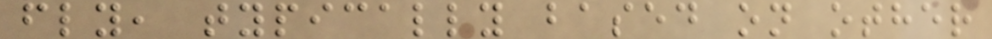fly, typically based on other
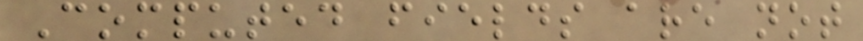Computed fields are not
